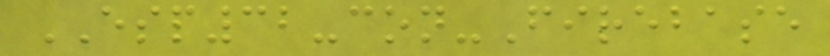ESP32-con-Firebase
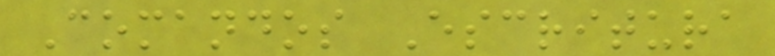Comandos Escritura
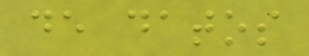de datos
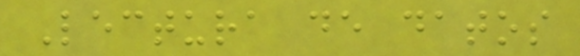Lectura de datos
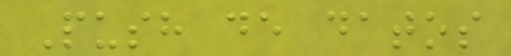Push de datos
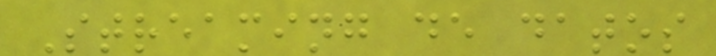Streaming de datos
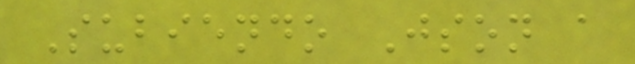Subiendo Json a
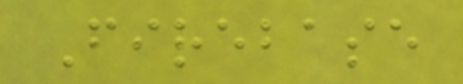Firebase
